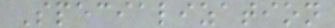Specialization
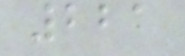221
